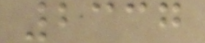2337
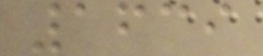1639
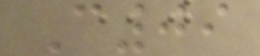C09
